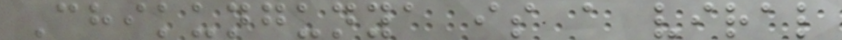Chikungunya is a viral
